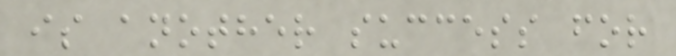is another success for
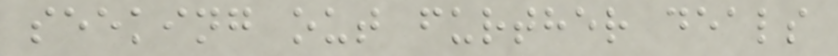seeking out further deals
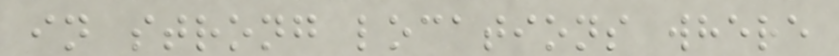in strong locations where
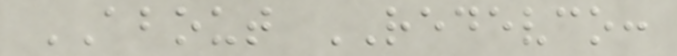ABOUT REDEVCO:
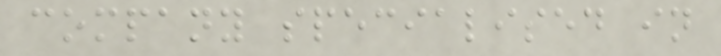company specialised in
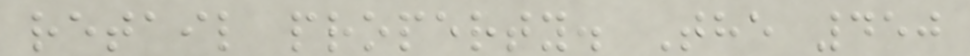retail property. The 450
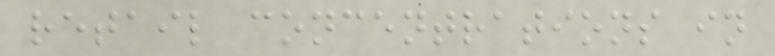retail concentrations in
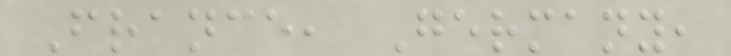France, Germany,
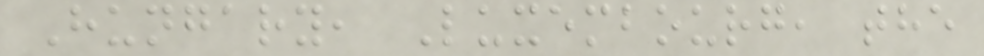Hungary, Luxembourg, the
